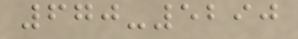670-5290
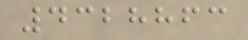4328863
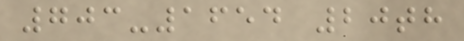703-1654 20th
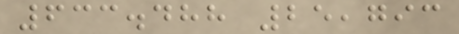633.488 25,793
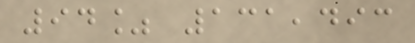94% 131,493
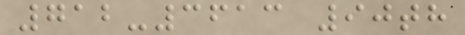712-3613 90th
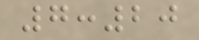7:20
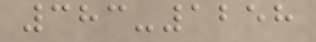383-1258
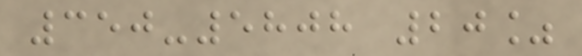350-5808 20%
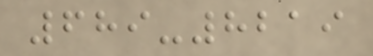689-8219
